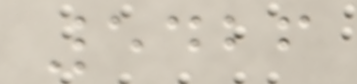5426
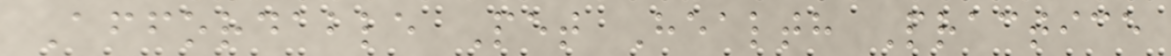Affordable Pet Health Practice
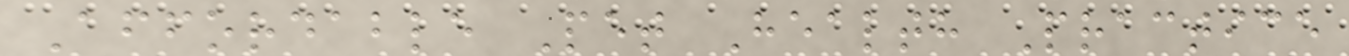Affordable Pet Health Practice
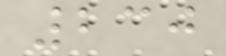230
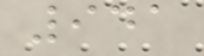941
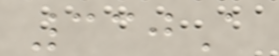330A
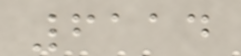6114
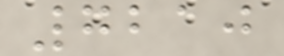7210
